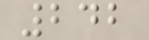242
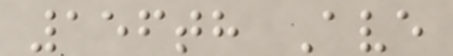156th Ave
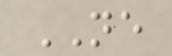NE
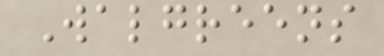Walgreens
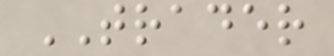TRADER
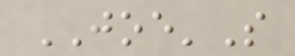JOE'S
